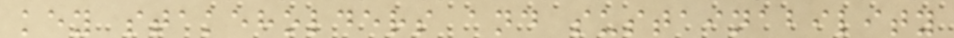key stakeholders and sustainability
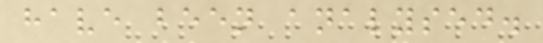have been analysed.
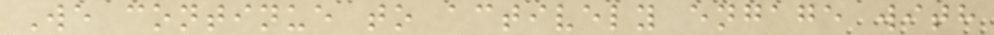We continue to actively engage with
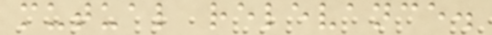mutual relevance.
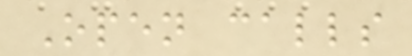Open calls
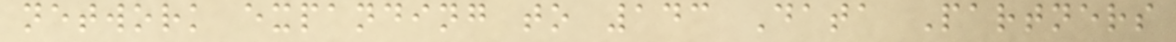network expanding to 143 Data Partners
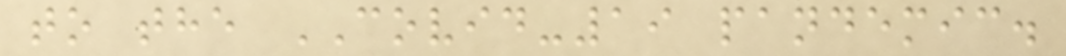to the COVID-19 pandemic.
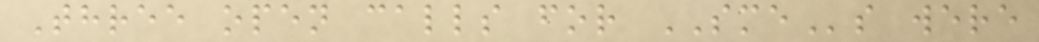Three open calls for SMEs were
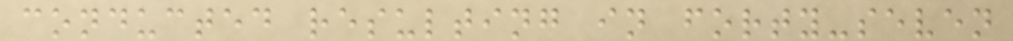conducted resulting in forty-seven
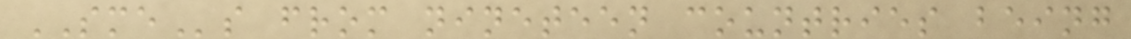SMEs from nineteen countries being
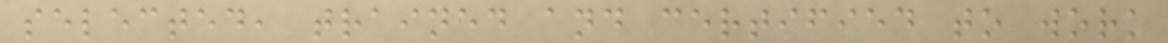selected, trained and certified to work
